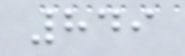849
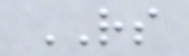RS
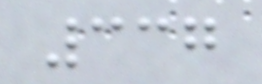337
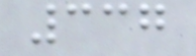337
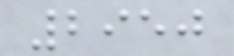2950
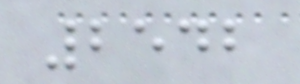2542
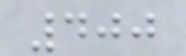400
